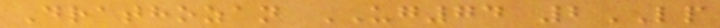Drathozan UG74 2LP
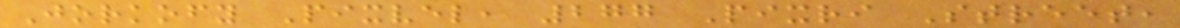Jorkofy Pixvel, 277 Pixri Street,
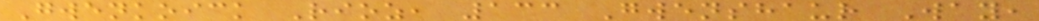Gwenkoick Rioz, 133 Gwenshaur Way,
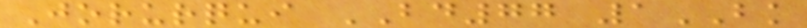Jorurqui BD77 1BK
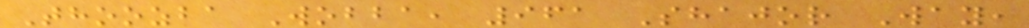Thoozba Wobba, 961 Shajor Way,
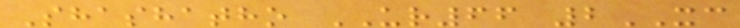Shashatho UR66 2XC
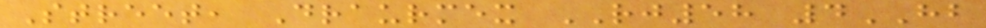Street, Draurmex RJ58 4HB
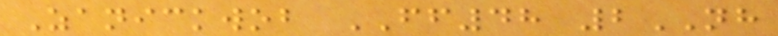Zanickwob FF48 2NH
